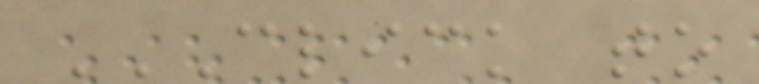CLICK TO
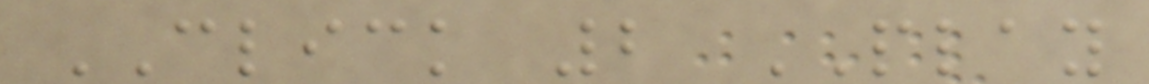CLICK 2 PLAY
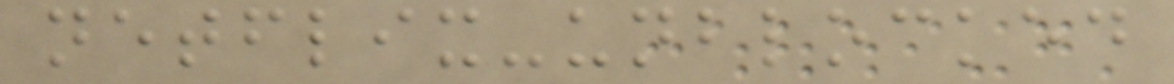netflix-unblocked
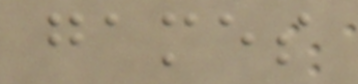games
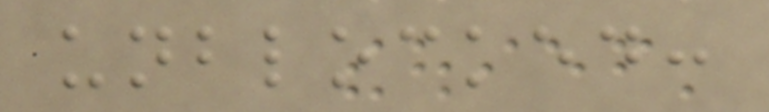unblocked:
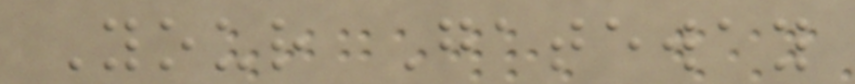Your Gateway
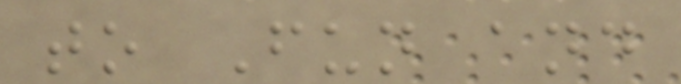to Fun and
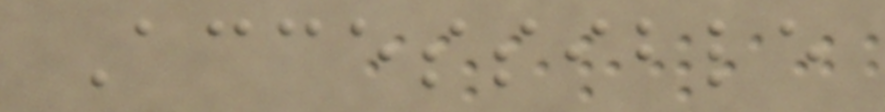Accessible
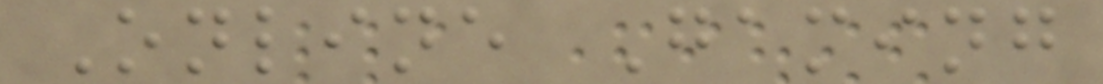Online Gaming
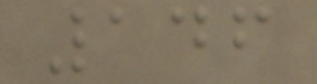146
